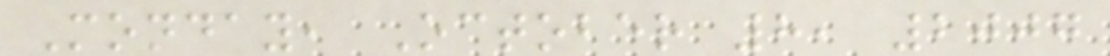Monday, October 8, 2007
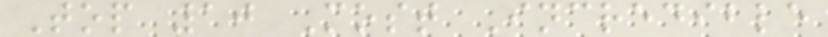Top 10 Most Incredible
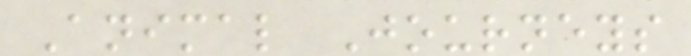Animal Journeys
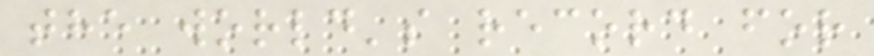the world's record for
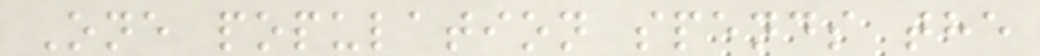One population spends the
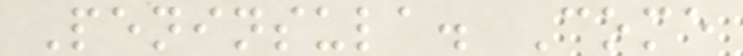Peninsula. Come
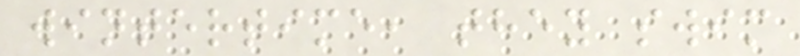wintertime, they swim
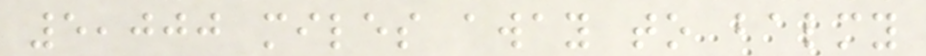5,000 miles away to balmy
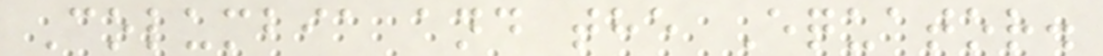Columbia and the Equator.
